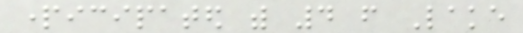participated with 4 from Lake
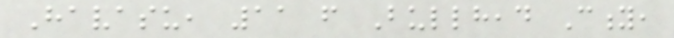Havasu, 11 from Bullhead City,
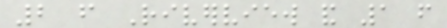2 from Riverview and 1 from
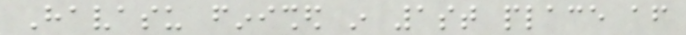Havasu finished in 1st place after
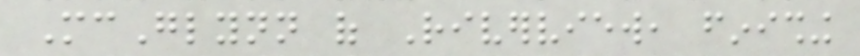McGlynn of Riverview, finishing
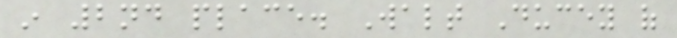in 2nd place. Walt Ducey of
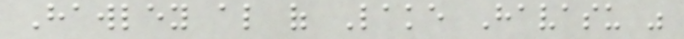Hawley also of Lake Havasu was
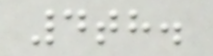4th.
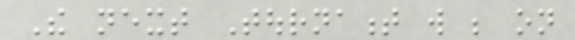The next Tournament will be on
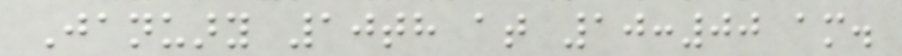January 10th at 10:00 am.
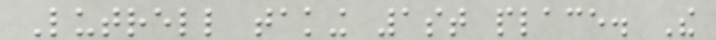Lutrell taking 1st place. The
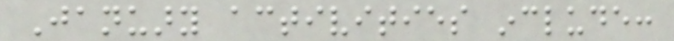January activities include:
